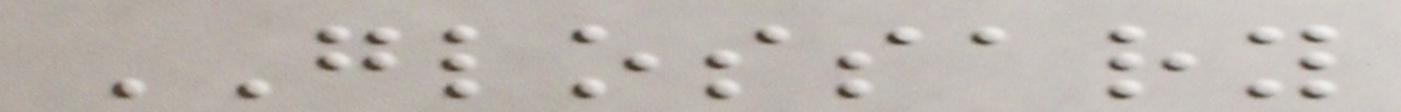GLOSSARY
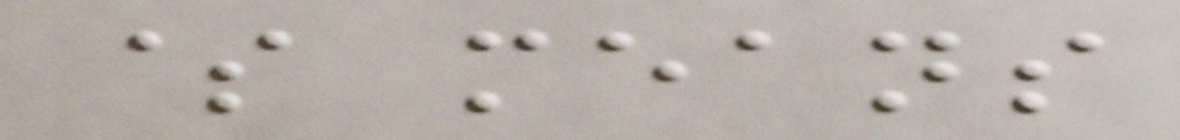$ means
